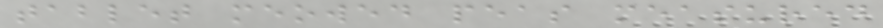tablet meowed peas measured
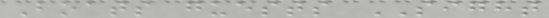Boats guests SIGHT
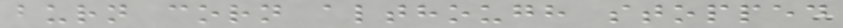burn corn although stopped
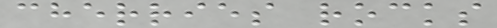cherries rocks
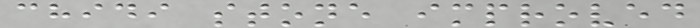chidi stone improved
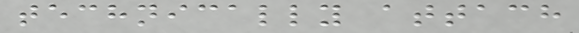technically attach
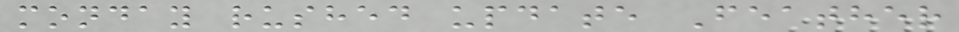monday rushed update Feather
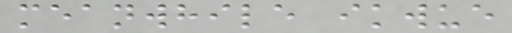meanwhile ikwue
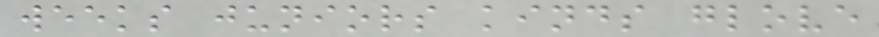weeks juniors kinds glove
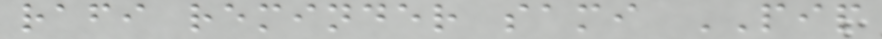rafi reminder sami PIP
